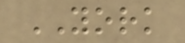YORK
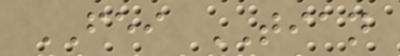FEI TIAN
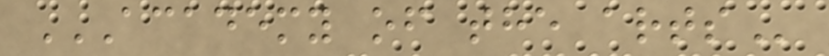ACADEMY OF THE ARTS
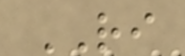RI
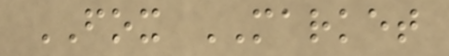FOX MARKET
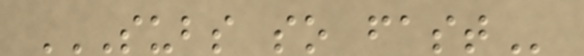SUBS SO FAST
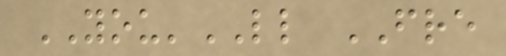YOU'LL FRE
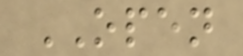OPEN
